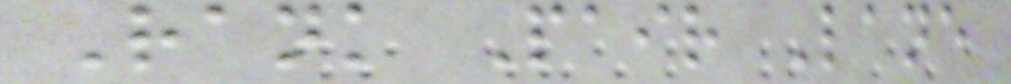Rank Pair Lane
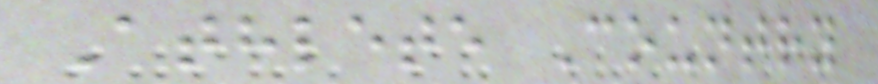Athlete Country
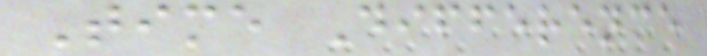Time Difference
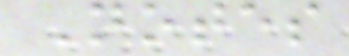Notes
